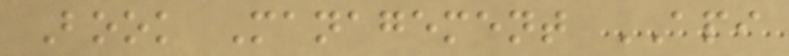Book Management API
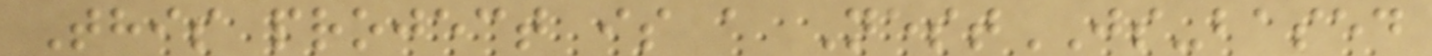This project is a NestJS-based
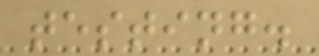testing.
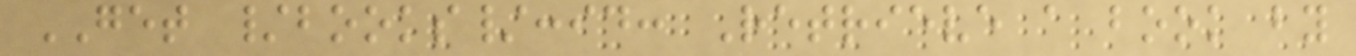GET /books/:id: Retrieve a book by
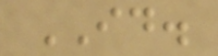ID.
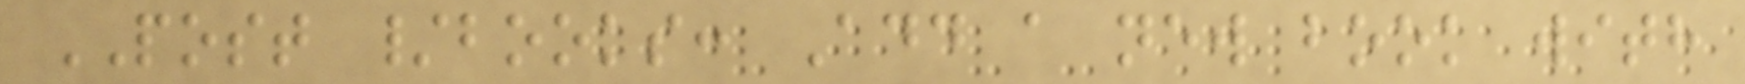POST /books: Add a new book with
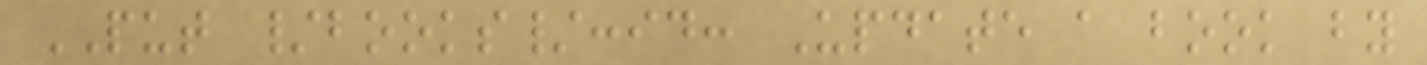PUT /books/:id: Update a book by
